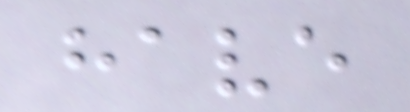have
